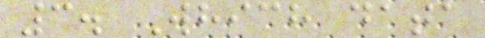3. Which data
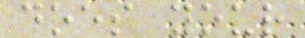does your
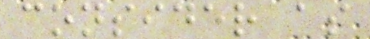consider as
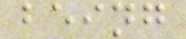being
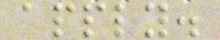apply.
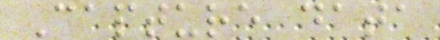Capture data
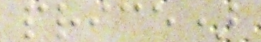price)
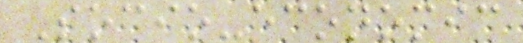Socio-economic
